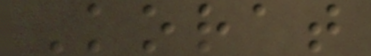Korat
